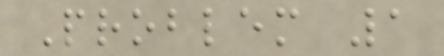Problem 1
